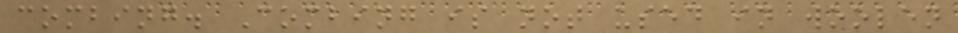combing. Combing is not used in woolen
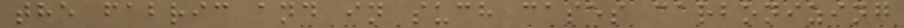the fabric and in such cases carbonizing
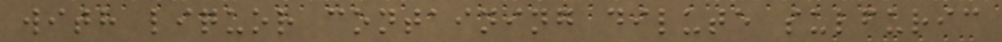with liquor containing dilute sulfuric
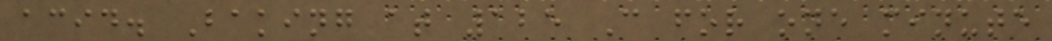acid. Baking at 125 C for one minute
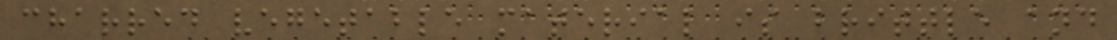charred vegetable material is brittle and
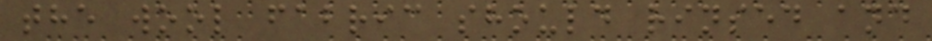the wool fabric should rinsed and
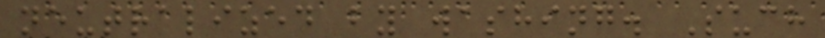neutralized by washing. Such
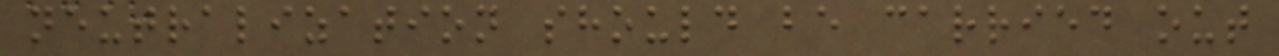neutralization should be carried out
